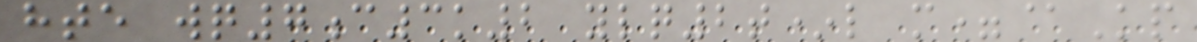hte wq7c3k2 ylq2t*l m=@Kp
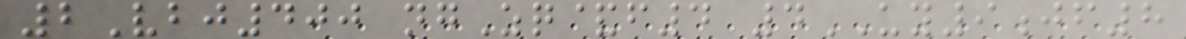2Vbj400 ngZq&f4 4UY9jf8
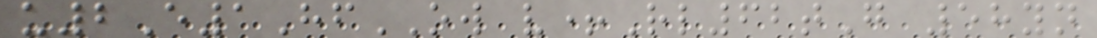u2E1HfOW v+Rl62tG 58yn
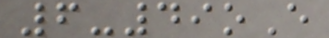6-49oE
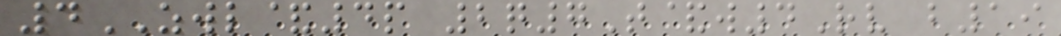4ZWL&4p 2q7T&w4Rv b19
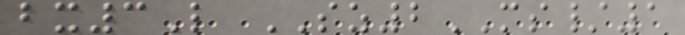bx3L SZ2MS/1
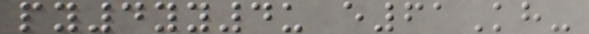py4yy4u e61Kh-
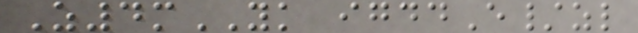Z4mYK igddE/zl
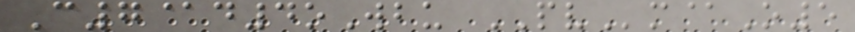C7@d4oWbu PVm@O5
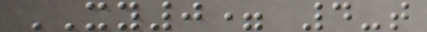XY0= 4-t
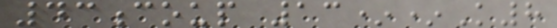43coup 13**K8
